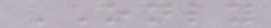ONLY
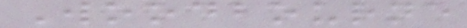Woodbourne
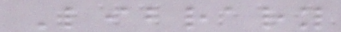Library
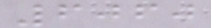6060
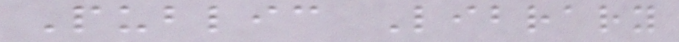Public Library
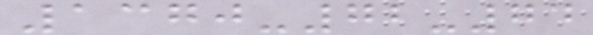1370-72-74
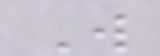W
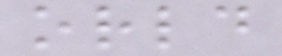orld
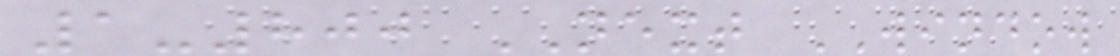1-800 NEXT WINDOW
